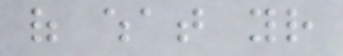of what your
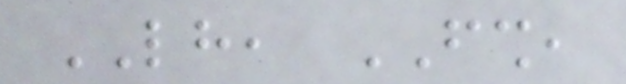LH, FSH,
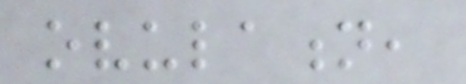ovulation,
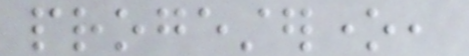progesterone,
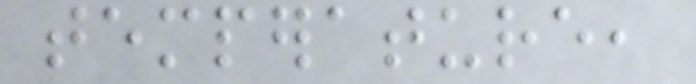temperature,
